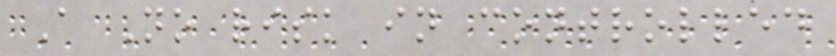A No risk in controlled
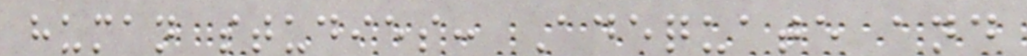human studies: Adequate and
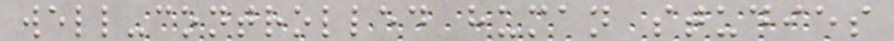well-controlled human studies
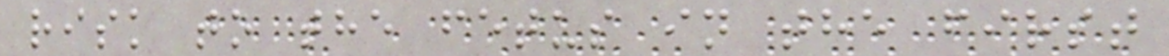risk to the fetus in the first
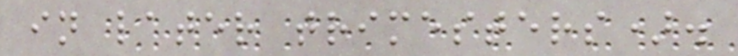in later trimesters).
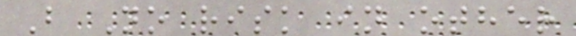B No risk in other
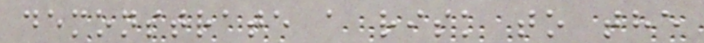demonstrate a risk to the
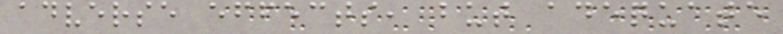adverse effects, but adequate
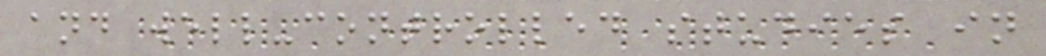and well-controlled studies in
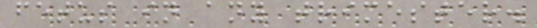fetus in any trimester.
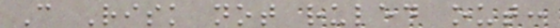C Risk not ruled out:
